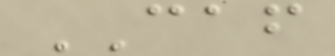CAF
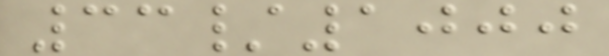33/1000
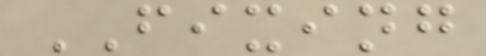FIXING
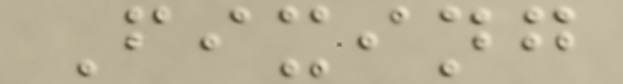Fixing
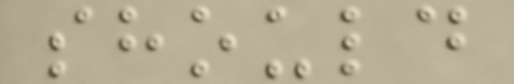should
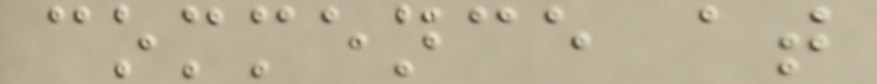commence at
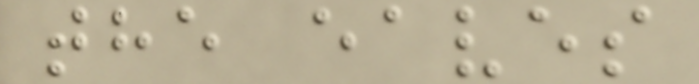the eaves
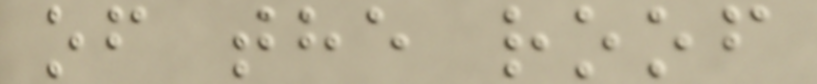of the roof
